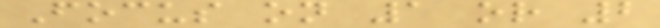Focus on 1 or 2
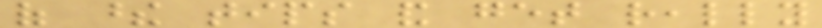of these tips and get really
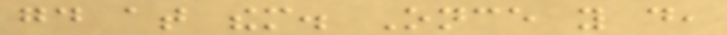good at them. Once you do,
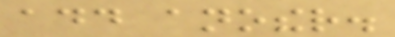add another.
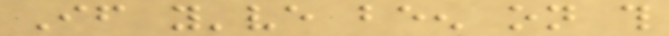If you've been on this
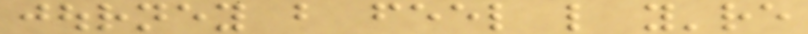journey but feel like you're
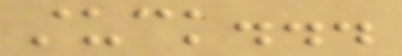stuck...
